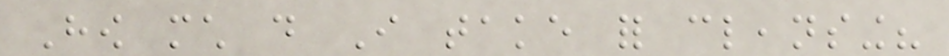How much do I take for cleansing?
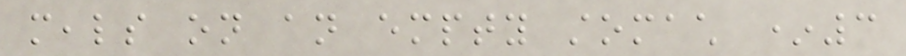meals on an empty stomach *3
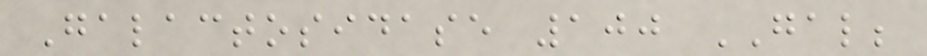Galactosidase 100 GAL;
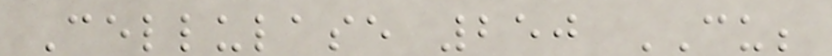Cellulase 250 CU;
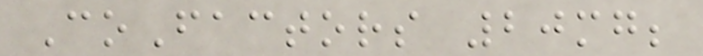CoFactors 20mg;
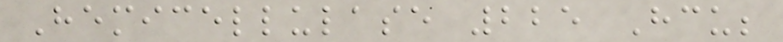Hemicellulase 225 Hcu;
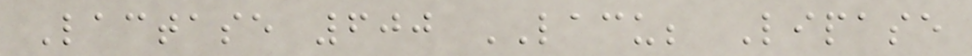Lactase 600 LACU; Lipase
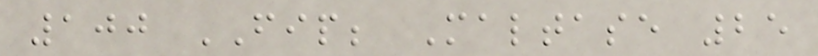100 FIP; Maltase 25
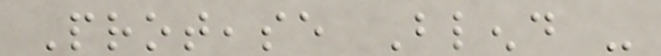Protease Blend -
